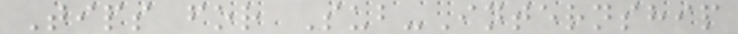Tips for Sub-Internship
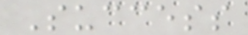Success
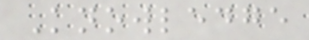Knowledge
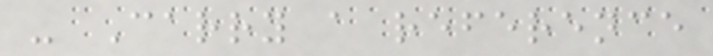- Carry a reference
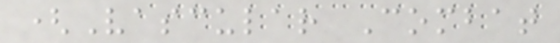(Vascular Combat
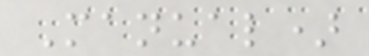Manual)
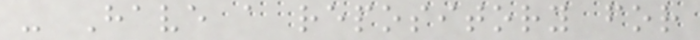- Have a repository for
